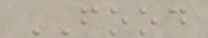FOOD
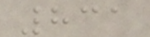831
